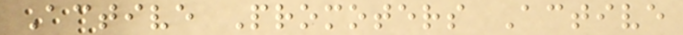Active Promoters Active
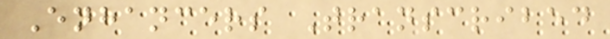Enhancers Transcribed
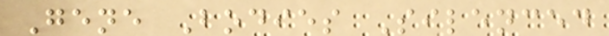Gene Bodies Silenced
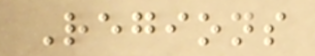Regions
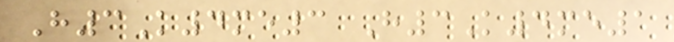H3K4me3 H3K4me1
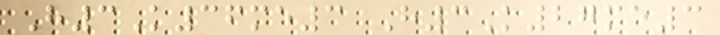H3K36me3 H3K27me3
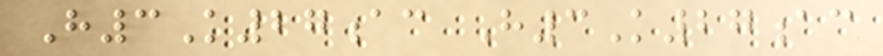H3K27ac H3K27ac
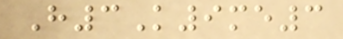H3K9me3
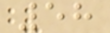58
